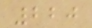220
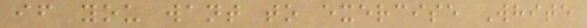if you want to exercise White
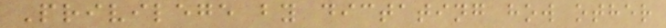Privilege by dictating how other
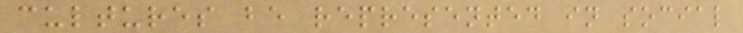cultures be represented in social
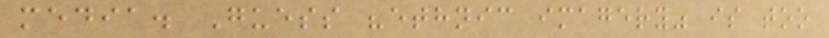media. Guess "ethnic imagery" is too
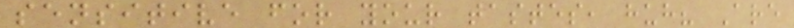sensitive for your tastes, huh? Are
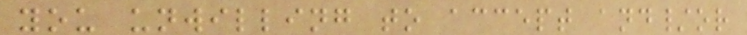you unwilling to accept and/or
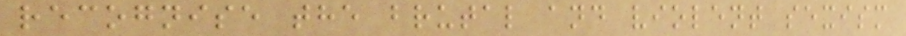recognise the brutal and violent sexism
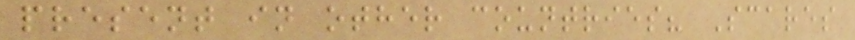present in other countries? Scares
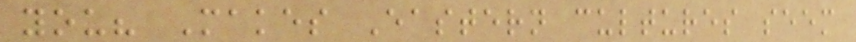you? Makes Eastern cultures seem
